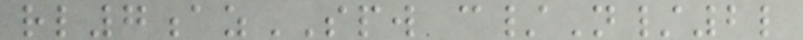rl7azSPW c/N/2l
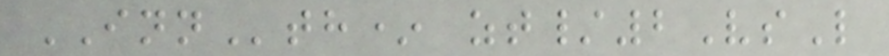INNth* zt/2VsL
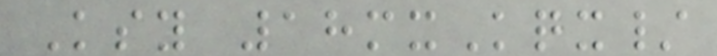Ksy 18mxKqx/
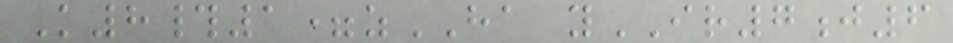K8#1=zHA yIR7j6
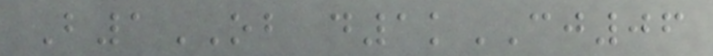B1OB d1kCJ06
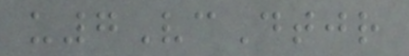u7VcDtjr
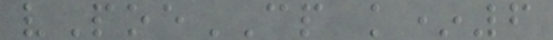vPoeCP k*6
